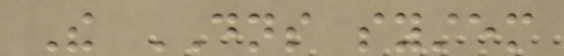The DNS system
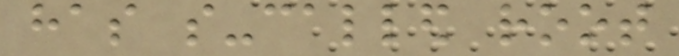has so-called root
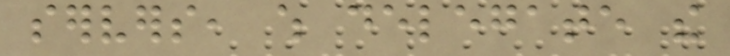servers, which delegate the
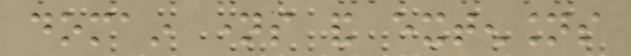domain names and extensions
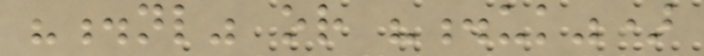".nl" or ".uk")
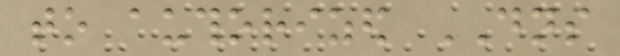to authorized DNS
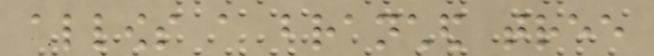allows a branched tree
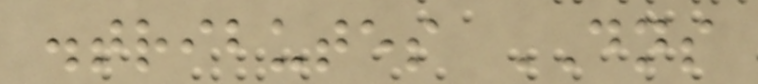distributes DNS
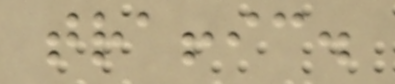traffic.
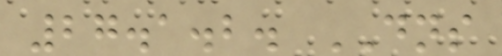27.1.2. DNS
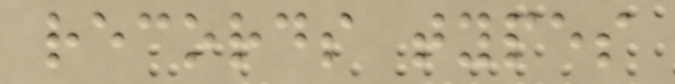records types
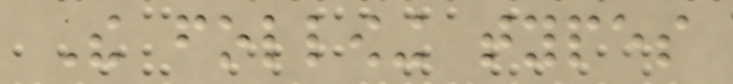The following types
